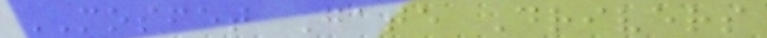MOSFET Gate Drivers
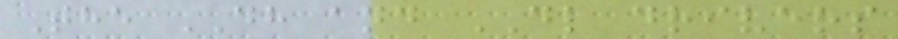The DH and DL drivers
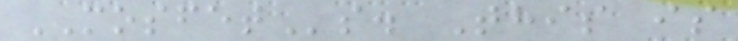MOSFETs. This is
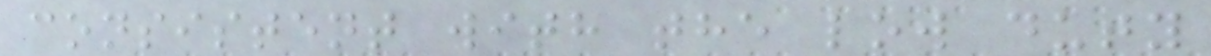consistent with the low duty
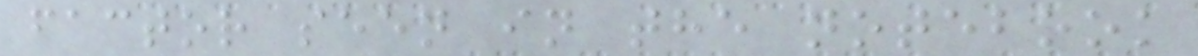factor seen in the notebook
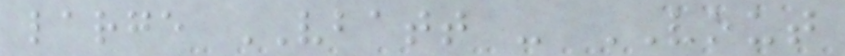large VBATT - VOUT
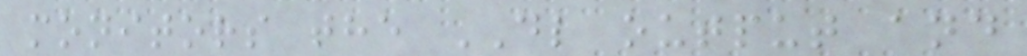monitors the DL output and
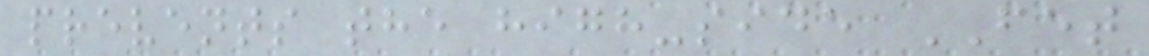prevents the high-side FET
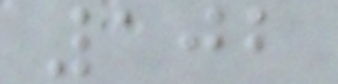102
